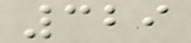329
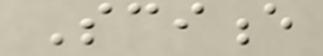Science
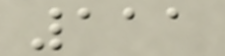111
